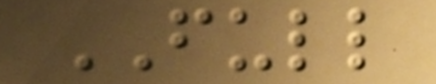FULL
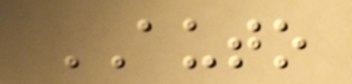AUTO
